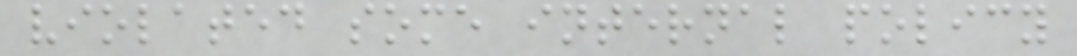violated some internal policy
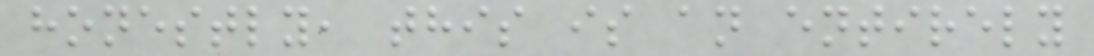honestly, this is an entirely
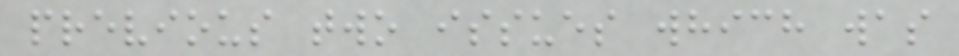previous two issues which was
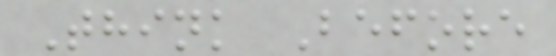Think Before
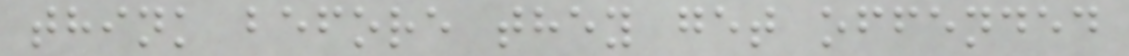think before they get offended
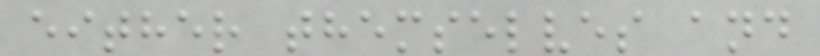either themselves and
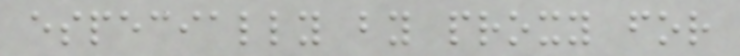especially by proxy for
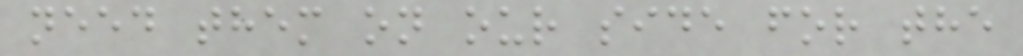need them on our side for the
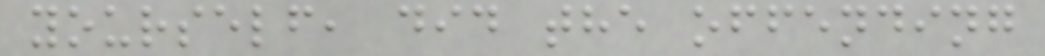yourself, did the offending
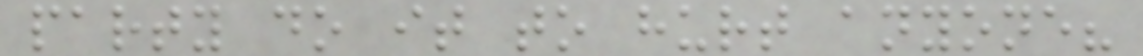party do it to hurt anyone?
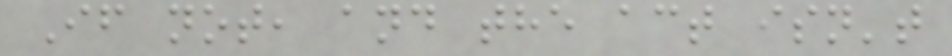If not, and the act isn't
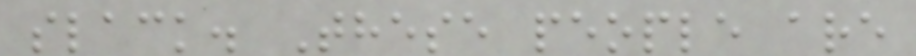slack. These people are
